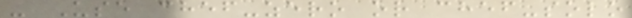- Use chef-zero or chef-solo
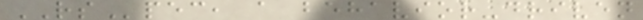RSpec, a behavior-driven
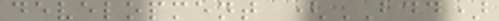development (BDD)
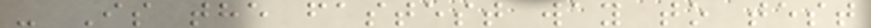- Is the fastest way to test
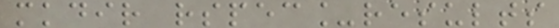mkdir rspec_results
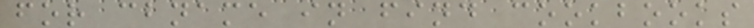for cbname in find cookbooks
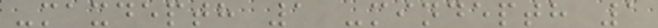-maxdepth 1 -mindepth 1
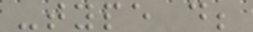-type d;
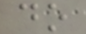do
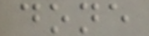done
